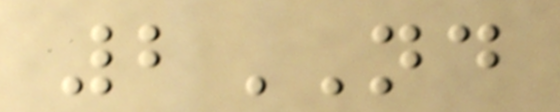2ND
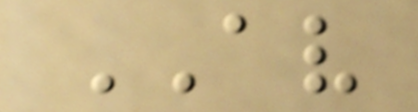AV
